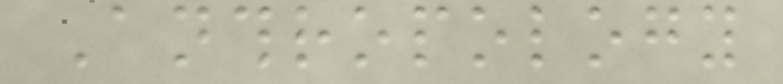Anthropology
